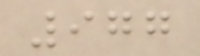977
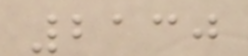2130
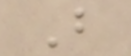B
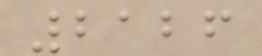2126
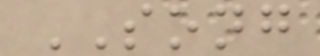SONG
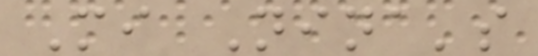Mi Nina's
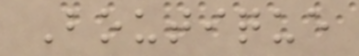Boutique
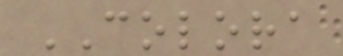COLORA
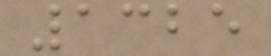1325
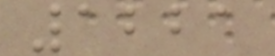1221
